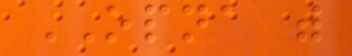OPNA with
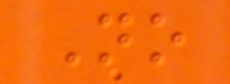No
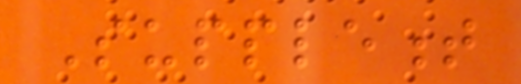Supplement
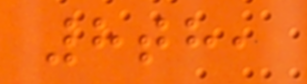8th,
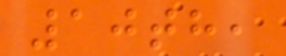10th,
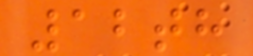12th
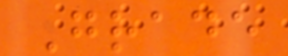Grade
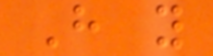Have you
